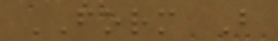FORM B
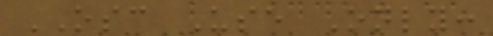OSC Use Only:
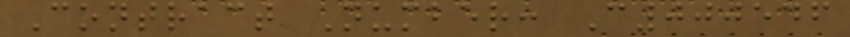Contract Number: C000546
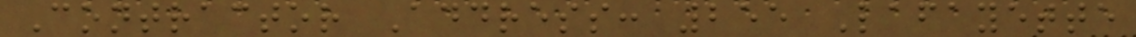Contractor Address: 255 Lafayette
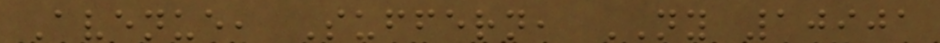Avenue, Suffern, NY 10901
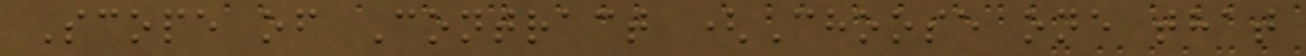Scope of Contract (Choose one that
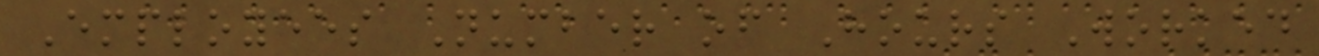Employees Number of Hours Worked
